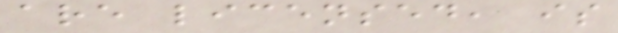are licensed, is
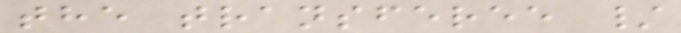the transferee /
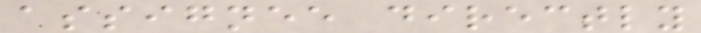assignee directly
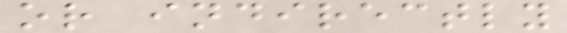or indirectly
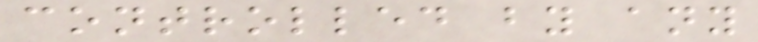controlled by any
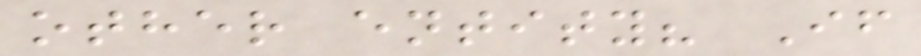other entity? If
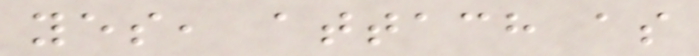yes, attach as
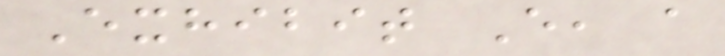Exhibit E, a
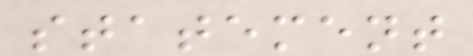statement
